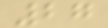27
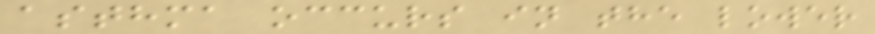asthma occurs in the lower
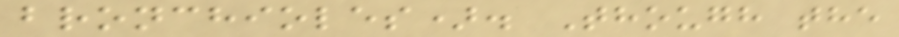bronchioles). Though the
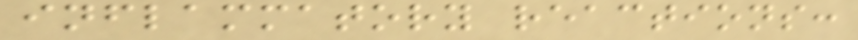inflammatory reactions:
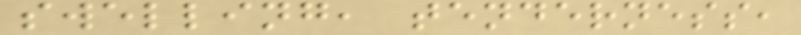swelling, tenderness,
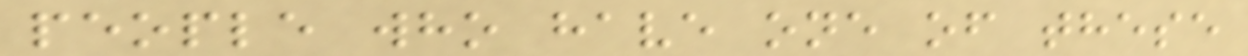people who have one of these
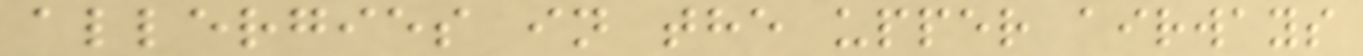allergies in the upper airways
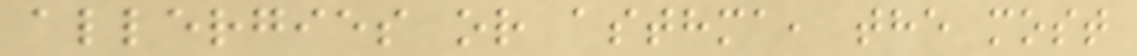allergies or asthma, the most
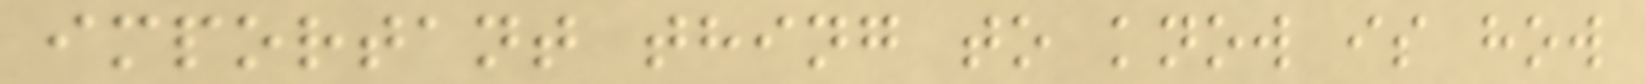important thing to know is how
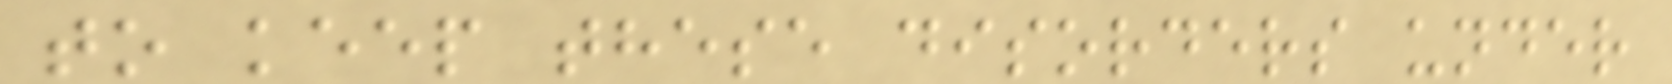to keep these disorders under
